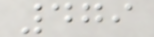479
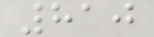810
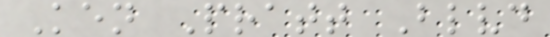Ken Pratt Blvd
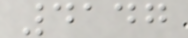4147
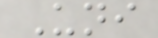Uni
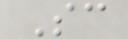Sc
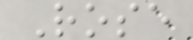Rose
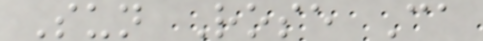Sun Rose Ca
